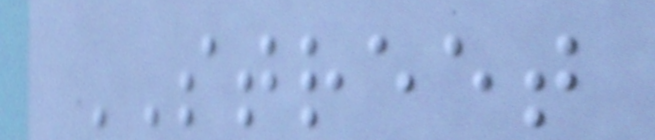STREET
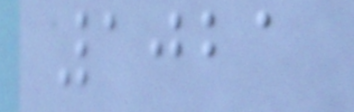1021
